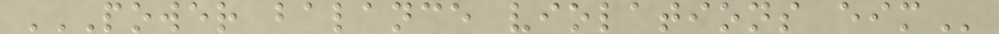POWER BALANCE VIOLATIONS EIM
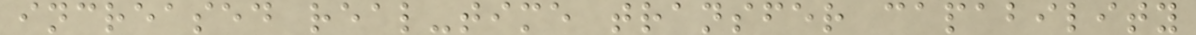increased real-time transfer capability
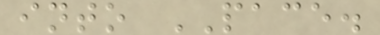into PACE.
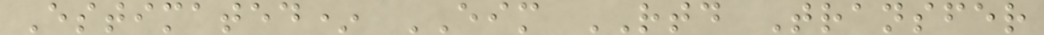Estimated* EIM RTD Transfer
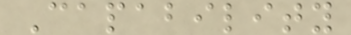Capability
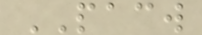PACW
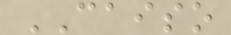CAISO
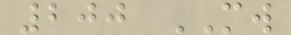200 MW
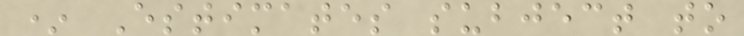* Estimates subject to
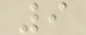9
